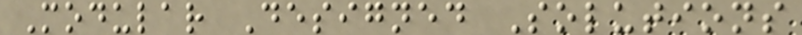Modular Designed Solutions
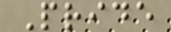Pride
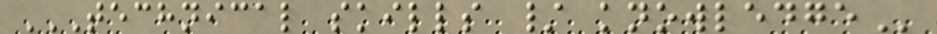TECHNICAL SKILLS / KNOWLEDGE
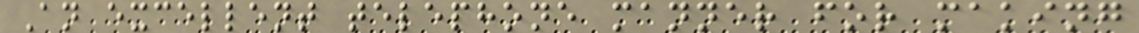An excellent telephone manner for making
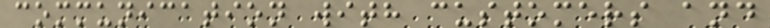communication with customers and
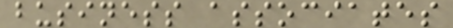business associates
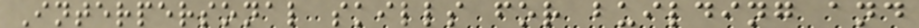Interpersonal skills for building and
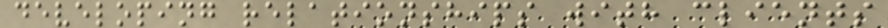developing relationships with clients
